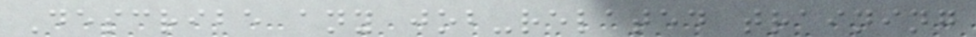Describe any job-related training
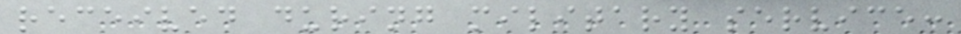received during military service:
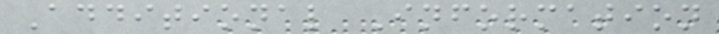Additional Information
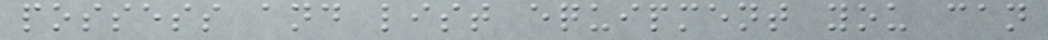possess and list equipment you can
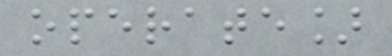operate]
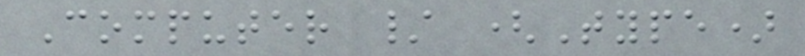Computer / (Type)
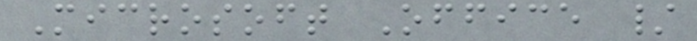Microsoft Office /
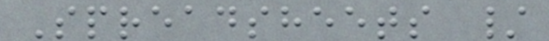Spreadsheets /
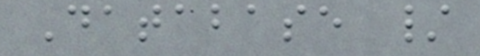Database /
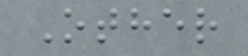Other
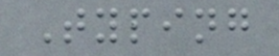Typing
